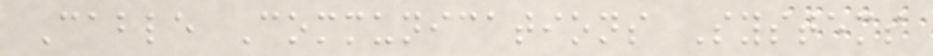Cable Communications Systems
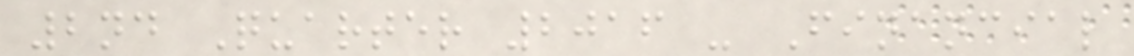2nd Quarter 2016 - Financial
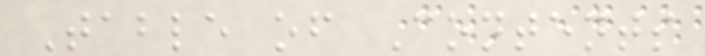Table of Contents
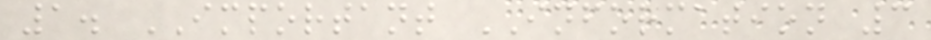1. IMPORTANT INFORMATION 3
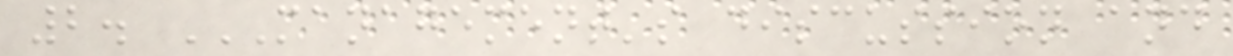2. MANAGEMENT'S DISCUSSION AND
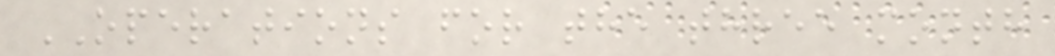OPERATIONS for the three month
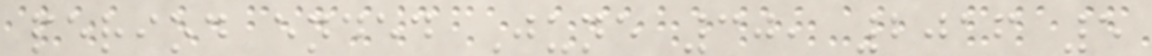period ended June 30, 2016 5
